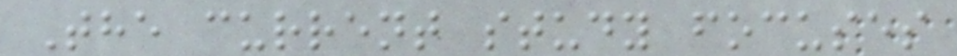The current study focuses
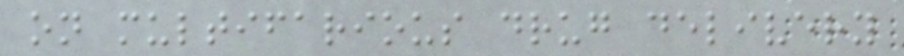on multifarious drug delivery
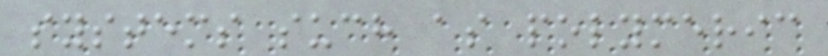systems such as polymeric
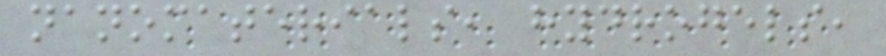nanomaterials, hydrogels,
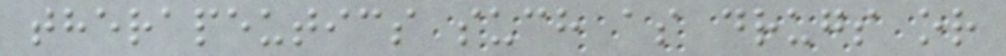therapeutics such as drugs or
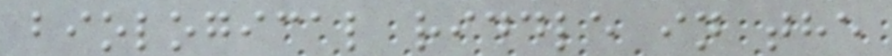biological riddle in the
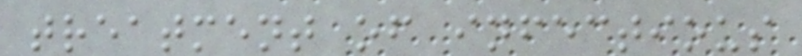treatment of infectious
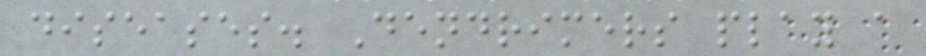diseases. Dendrimers play a
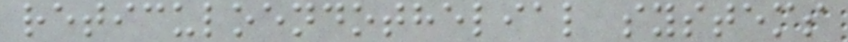reticuloendothelial systems
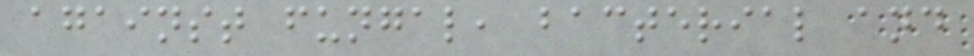against fungal, bacterial and
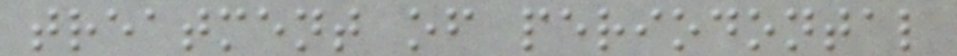treatment of periodontal
